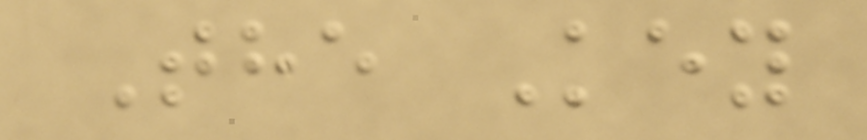The Key
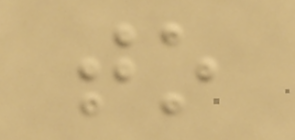to
